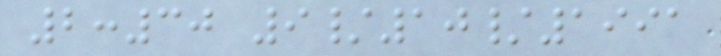2:30 9/10/1991
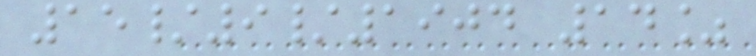15/9/1904 14%
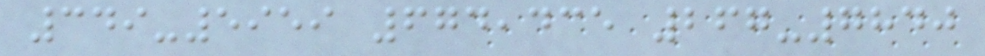349-5959 674,435 267-7840
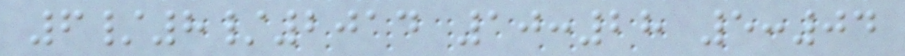6/8/2014 10:28 5:04
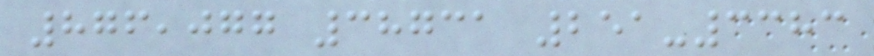876,077 38731 251-3383
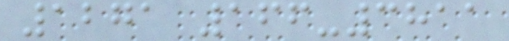1271 166-3811
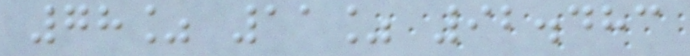78% 11% 92.483
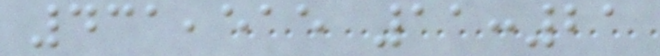431,515 11:21
